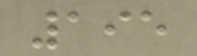195
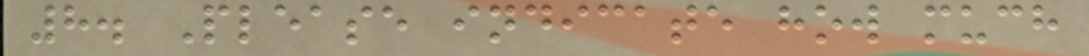8. Please indicate how much
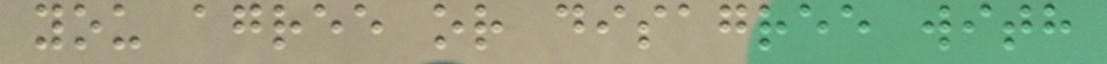you agree or disagree with
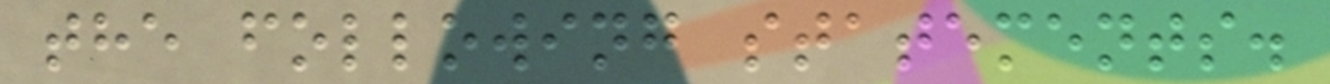the following statements.
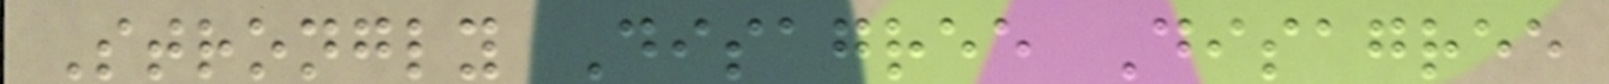Strongly Disagree Disagree
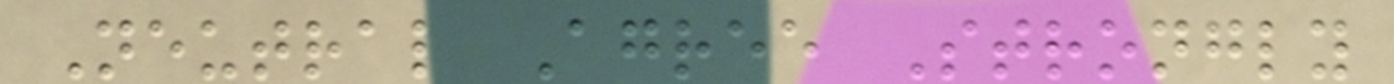Neutral Agree Strongly
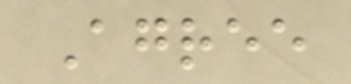Agree
